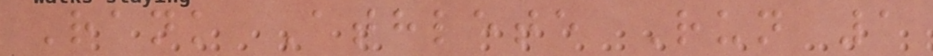Rank Athlete Run 1
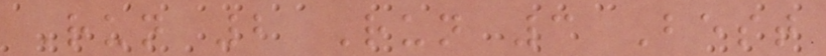Run 2 Run 3 Best
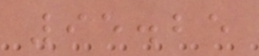95.25
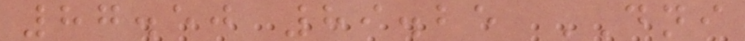87.50 89.25 DNI
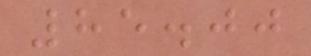85.00
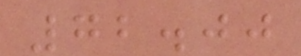72.00
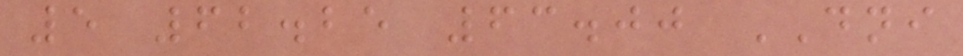5 62.25 63.00 DNI
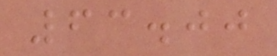63.00
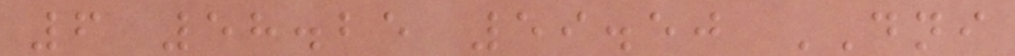6 58.25 59.50 DNI
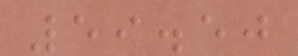59.50
